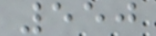550
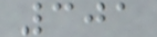301
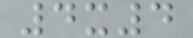4x4
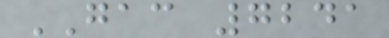GAC 7241
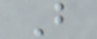B
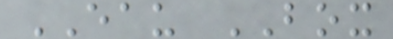EAU BOX
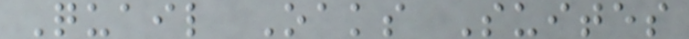Quail Oaks Suites
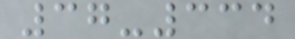37-334
